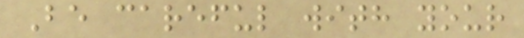Be careful with your
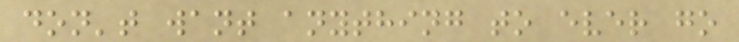don't want anything to ever go
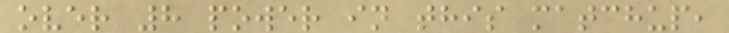over 8 power in this matchup,
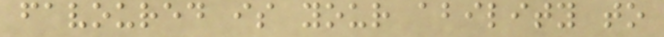favoured is your ability to
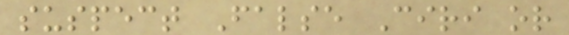suspect False Ciri or
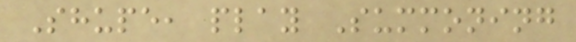Shupe, play Summoning
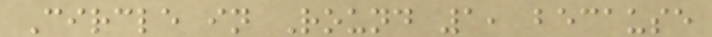Circle in Round 1, because
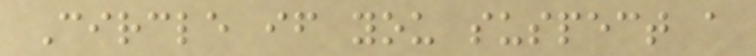Circle if you suspect a
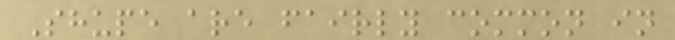Shupe are fairly common in
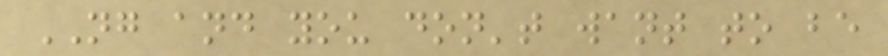NG and you don't want to be
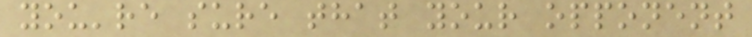you're sure that your opponent
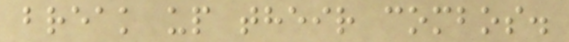break up their combos.
